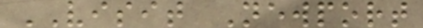VISIT Newport
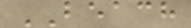BEACH
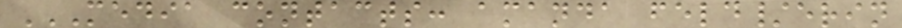MEDIA CONTACTS: AMANDA FELD/ERIN
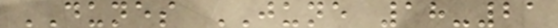DUNES JUNE 18-21
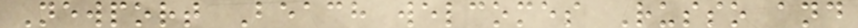Newport Beach welcomes Russo and
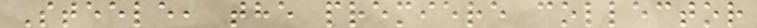Steele, the premiere collector
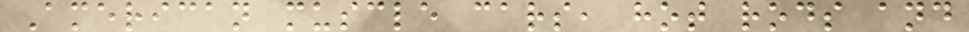American muscle cars, hot rods and
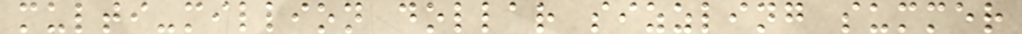multi-million dollar sizzling summer
